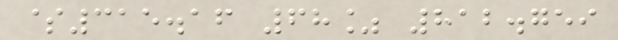$315.16 68% 812.759
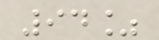94%
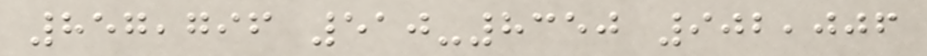857,796 510-8350 902,006
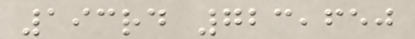193rd 723,650
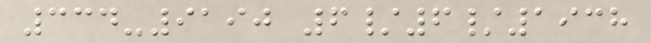334-9190 6/6/1938
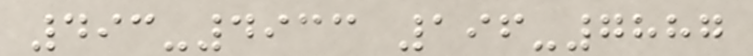493-4933 196-7887
